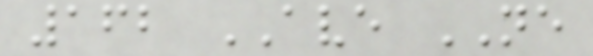162 AVE NE
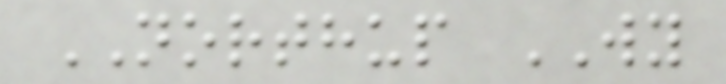NORTHUP WY
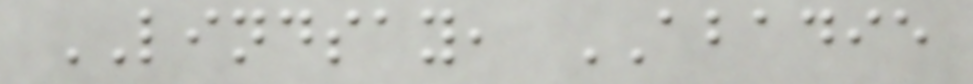LINDSAY, ABADIE
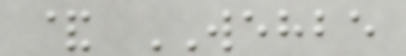& WEHBE
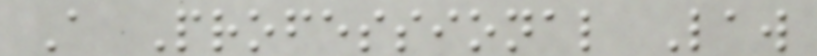A Professional Law
